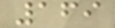169
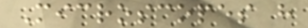Microscopes have
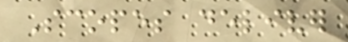Scopes deliver
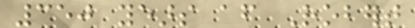350 years after Robert
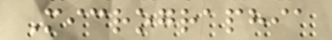Micrographia
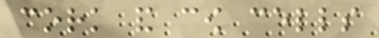cork and cow cells
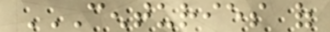CENTURIES OF
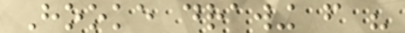Hooke drawing from his
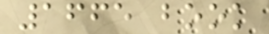1665 book
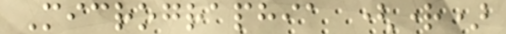Micrographia (right)
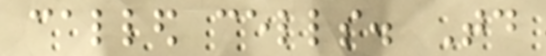called cells. Today
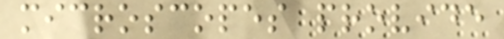microscopes provide
